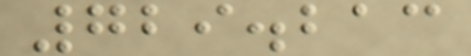729.213
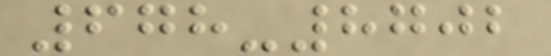678-8702
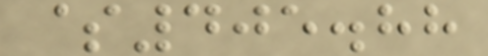$405.88
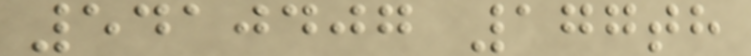5410407 177th
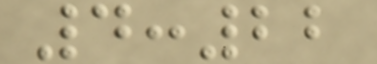4:22
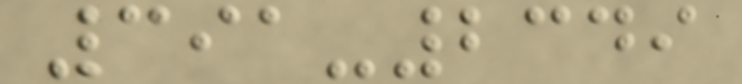391-2349
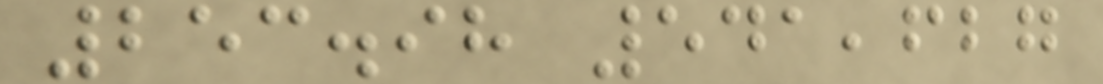253.98 541,627
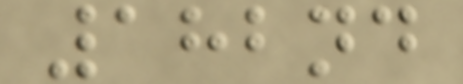182nd
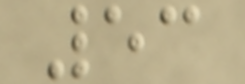53
